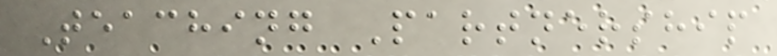Teaching Partnership
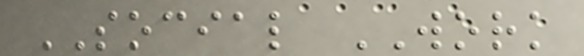SOCIAL WORK
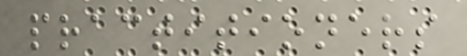practitioners
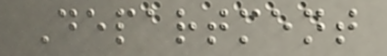Department
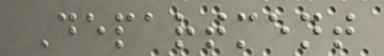Department
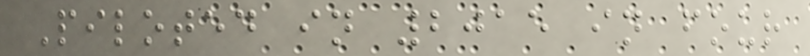Piloted in 2015 in four
